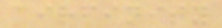airfinity
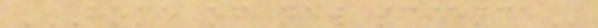HOME OF NEW SCIENCE
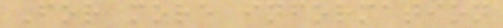For more information
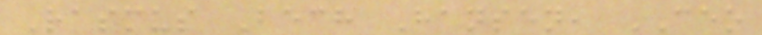Rasmus Bech Hansen, CEO
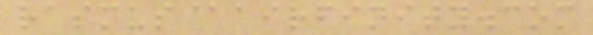rasmus@airfinity.com
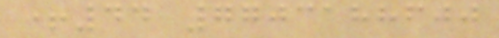+44 7703188600
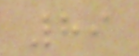89
